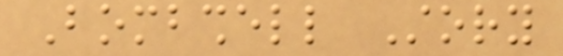Bombshell Story
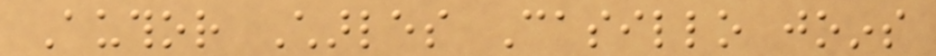Author Charles Casillo joins
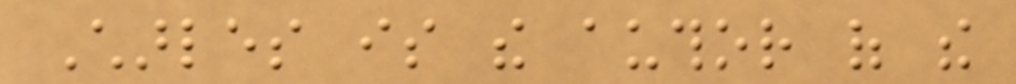Charles is the author of the
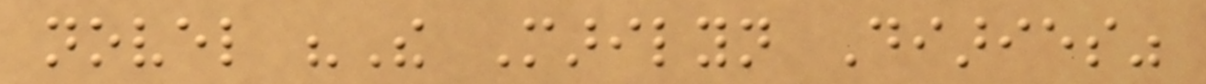novel "The Marilyn Diaries"
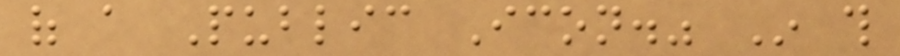of a Public Icon." In this
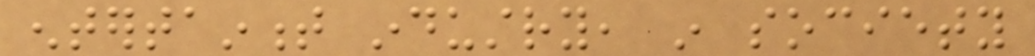entertainment industry, in society
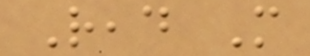Read More
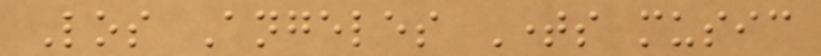Los Angeles Times music
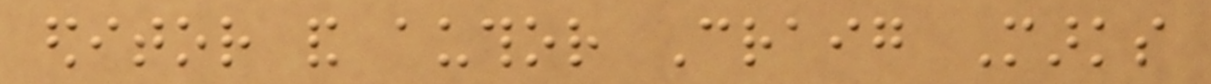editor and author Craig Marks
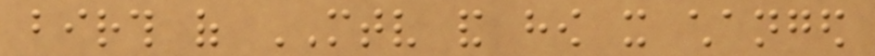birth of MTV and how it changed
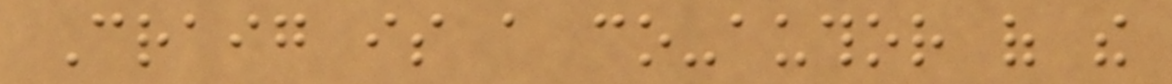Craig is a co-author of the
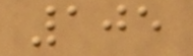105
